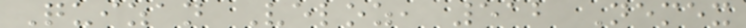Quizan Veloz, 512 Nemex
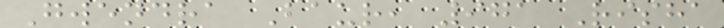Gwendra Baur, 971 Risha
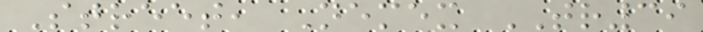Street, Nemex TR39
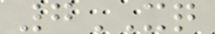7XQ
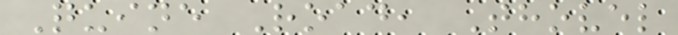Quine Road, Thovel
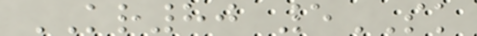KR80 5SK
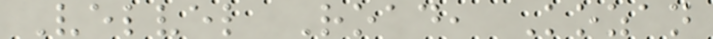Velvel Road, Kozan
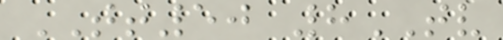TT50 8TV
